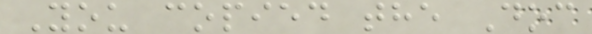You copied the Doc
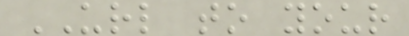URL to your
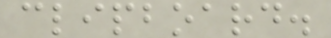clipboard.
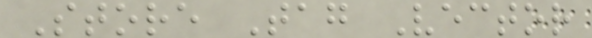Store Tag Vector
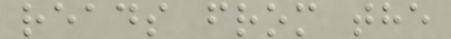reads from the
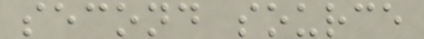second source
